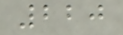220
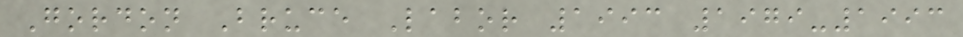Gordon Bruce Labor 1993 1979-1993
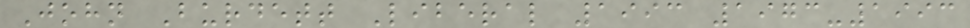John Burdett Liberal 1993 1973-1993
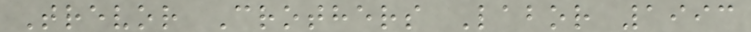Trevor Crothers Labor 1993
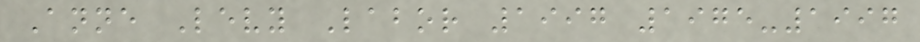Anne Levy Labor 1997 1975-1997
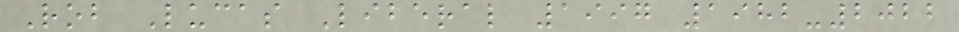Rob Lucas Liberal 1997 1982-2022
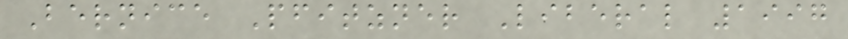Bernice Pfitzner Liberal 1997
